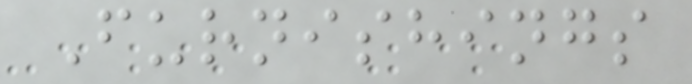Furnishings
